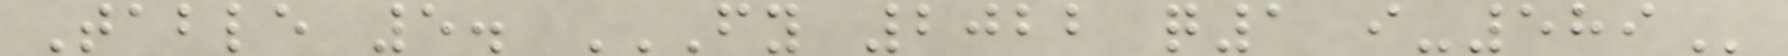Table 5. FY 2022 Q1 I-589
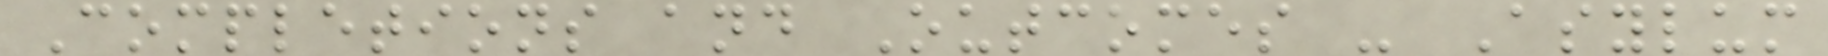Completions and Outcomes - Asylum
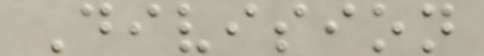Division
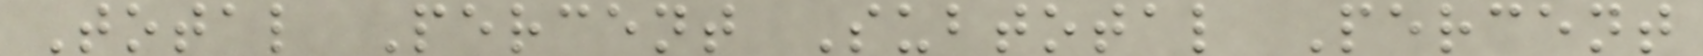Total Percent Subtotal Percent
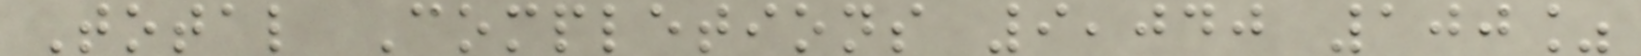Total Completions 9,040 100%
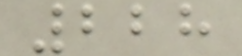228
